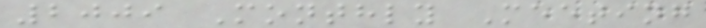2009 Monthly Meeting
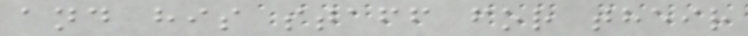and his staff for their
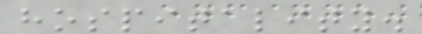hospitality.
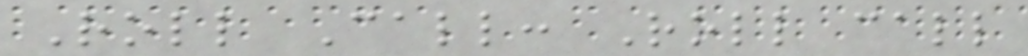Roll Call: Roll call
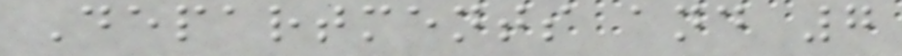Departments and 7
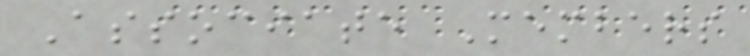Associate Members
